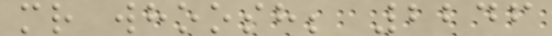mr whoosh; 2246
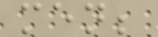men;
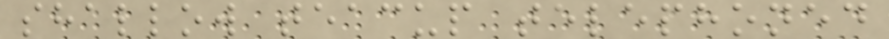shallow teacup telephoned
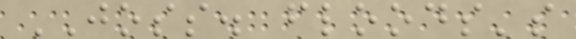JOSS. floods's
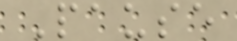Pause
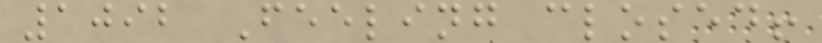1092 Feeling closed!
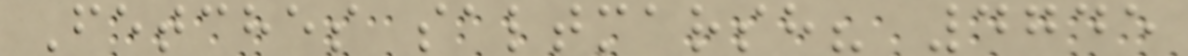Fetches saltmarsh? 4745
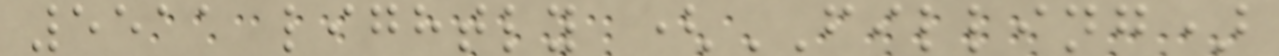5511 lightly (FILLING)
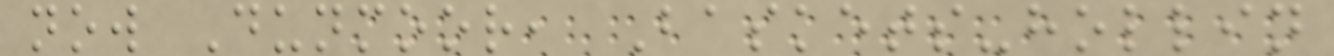now Dunmoor, Baskets-hollin
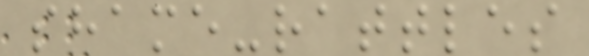shame-rattles
